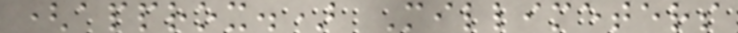(approx.) Millimeters
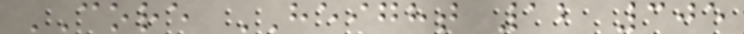CORE HEIGHT 12 305
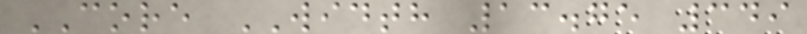CORE WIDTH 13.75 349
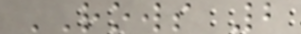ROWS 2
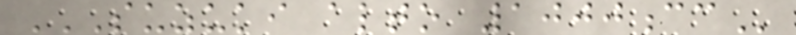SUZUKI ALTO 1000CC
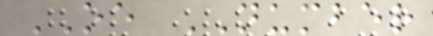OE NUMBER
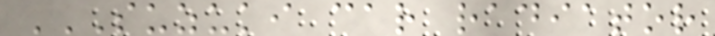SUZUKI CAR RADIATOR
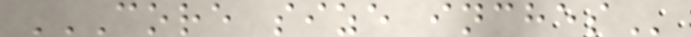CORE SIZE INCHES
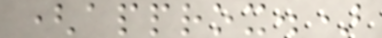(approx.)
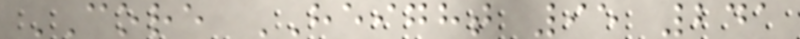CORE HEIGHT 95 241
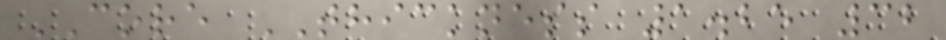CORE THICKNESS 1.25 32
